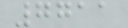7711
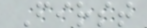First
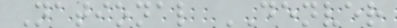National DENVER
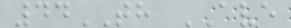44TH AVE
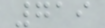719
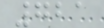721
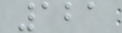121
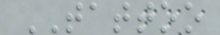TATTOO
